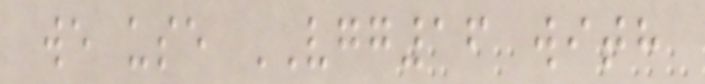we use VGG16 with
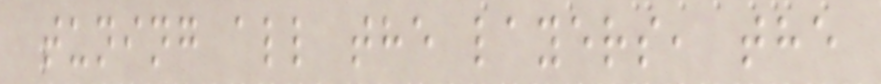tuning all the layers, the
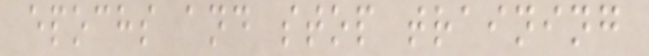epochs and stop training
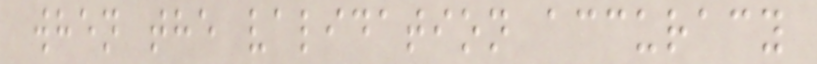when the validation accuracy
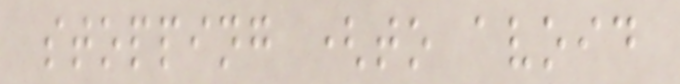stopping (to avoid
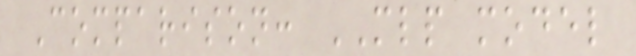Comparison: MLP model
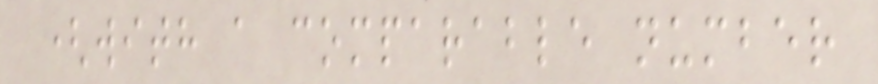(with a comparable number
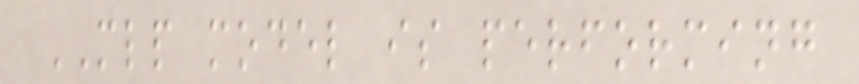MLP model is performing
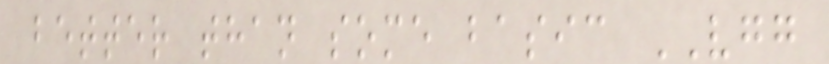better than some basic VGG
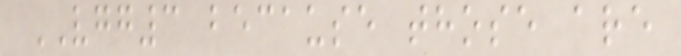VGG3 because those are
